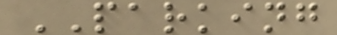PARKING
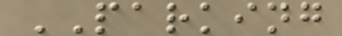PARKING
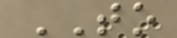TO
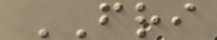FRI
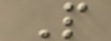P
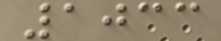1033
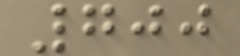700
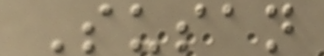Susan
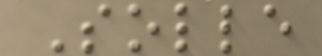Solle
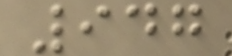947
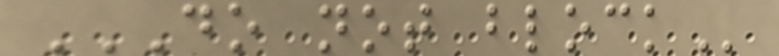DO NOT BLOCK
